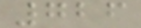726
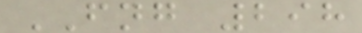FNG 298
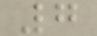7
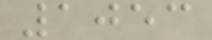1053
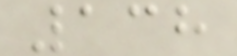138
